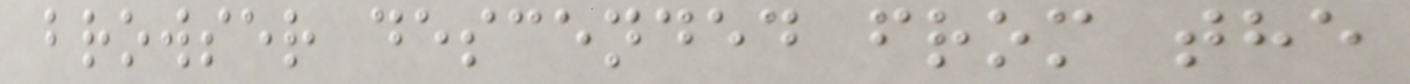browser descended from the
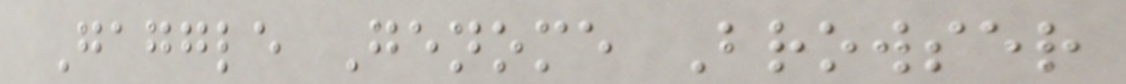Gaggle Genome Browser
